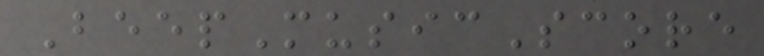BeepMusicScore
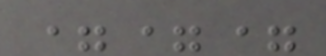===
